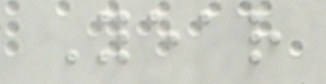Year
